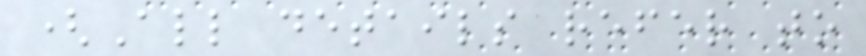(All details refer to
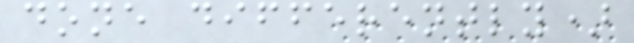done differently)
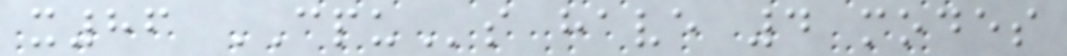x86 CPUs have 4 modes
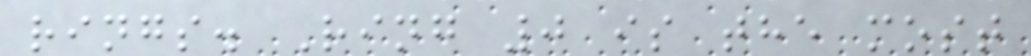rings. Ring 0 is the most
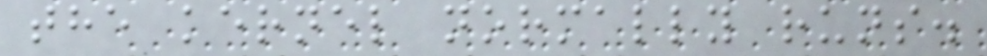the kernel normally runs.
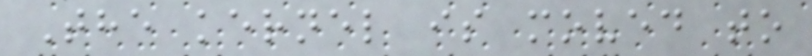The kernel is moved to
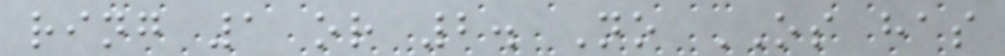ring 1 or 2. No OS has
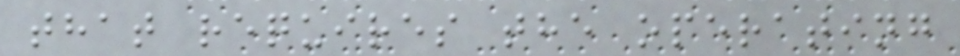that requires the operating
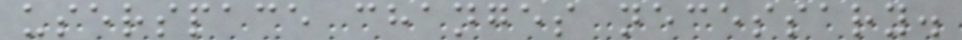userspace changes necessary.
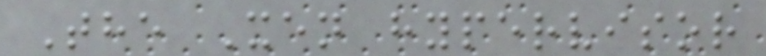The Xen hypervisor
